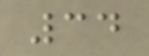34
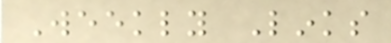Weekly Links
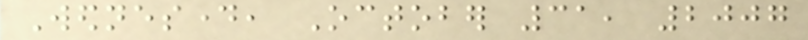Wednesday, October 31, 2007
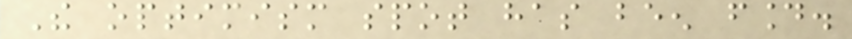The optimism spot has been found.
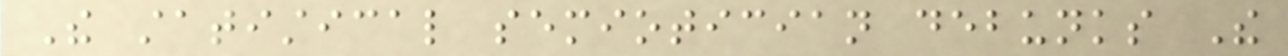The statistical semiotician debunks The
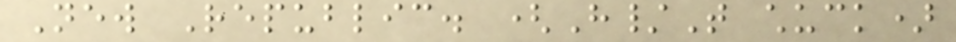New Republic. (H/T chuck)
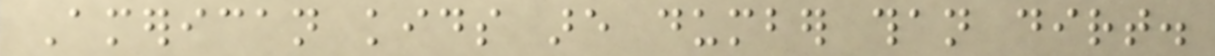American kids are dumber than dirt.
